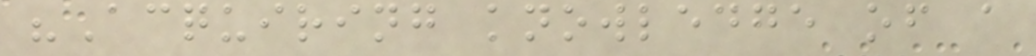"Acquiring knowledge of a
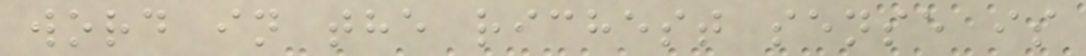word in the richest sense is
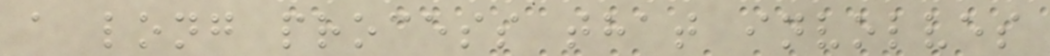a long process that involves
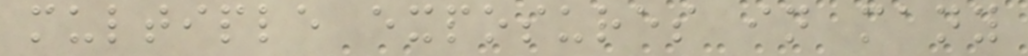multiple exposures in many
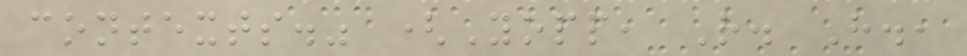contexts." (Yopp, R. H.,
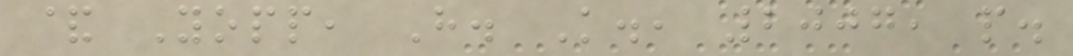& Yopp, H. K., 2007, p.
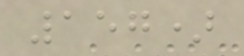157)
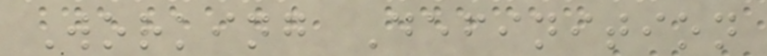Working Definition
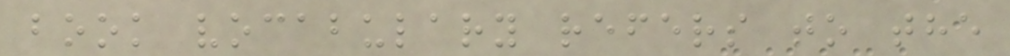book vocabulary refers to the
